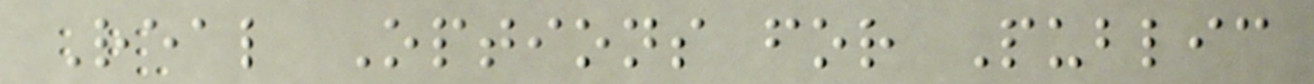Real Options for Public
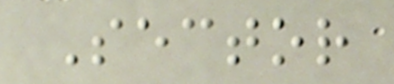Sector
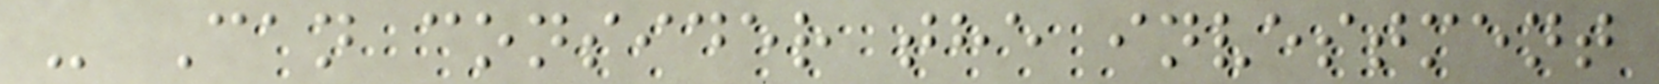- Can consider the investment
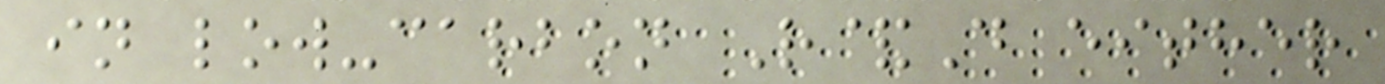in low-carbon R&D either
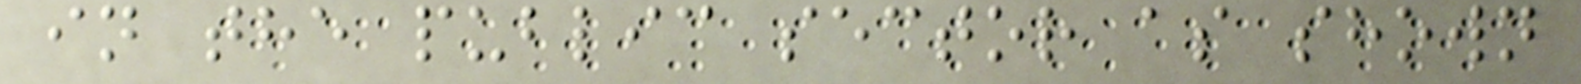in the public sector as shown
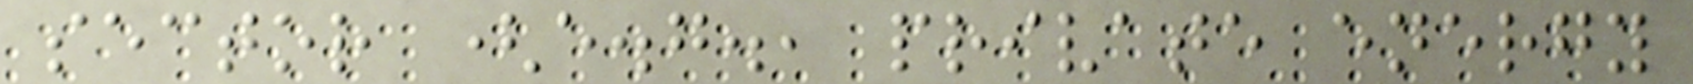sector (e.g., private energy
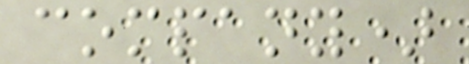company)
